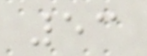53
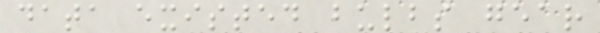data existed bulbs gear
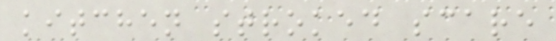kitchen stroked scare
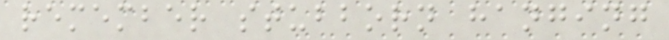remember stubborn hanging
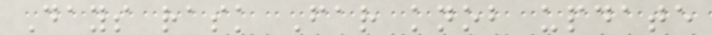Days rask Far knob update
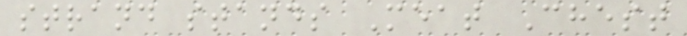strand stands Meat Chest
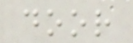door
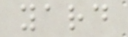yard
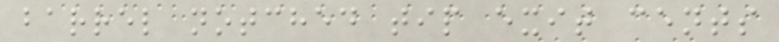barrel notched tip exit cents
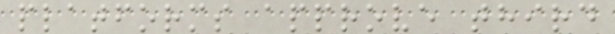platforms approve third
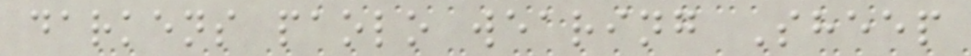darkens paolo wearing Sheep
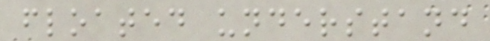floated understand
